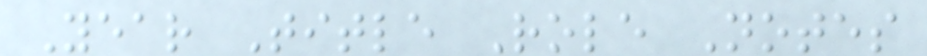Year Title Role Notes
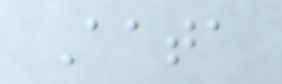Aata
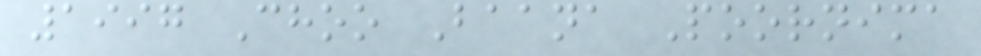1997 Choo Baana Poornima
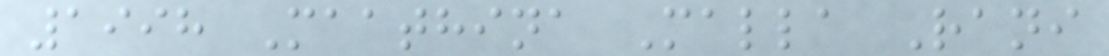1998 Maathina Malla Rani
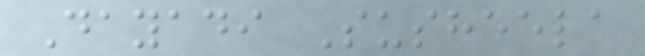Dayadi Susheela
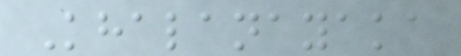Khalanayaka
